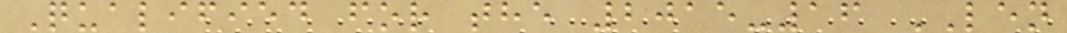Qualified for the 2015-16 LEN
